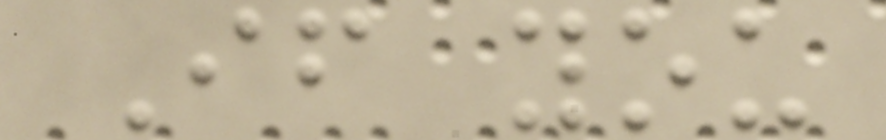If you
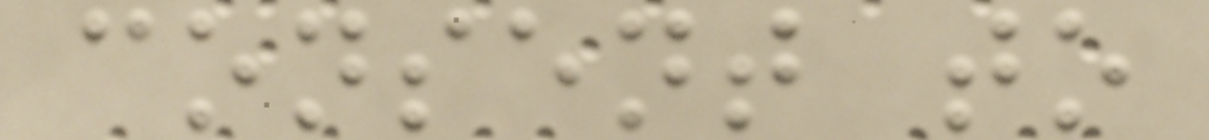consent to
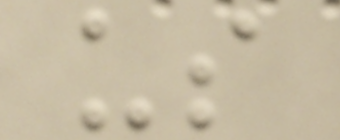us
